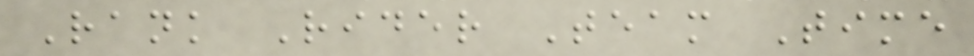Rank Rider Team Time
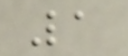1
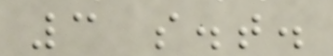3 s.t.
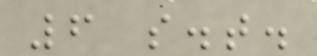6 s.t.
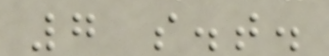7 s.t.
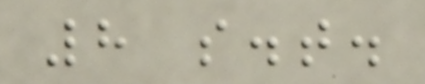8 s.t.
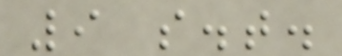9 s.t.
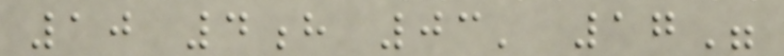10 4h 03' 17"
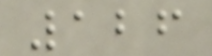126
